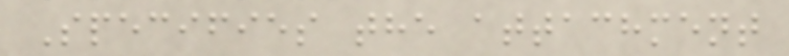Specifies the attachment
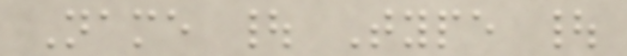Name | Type |
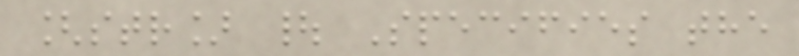[str] | Specifies the
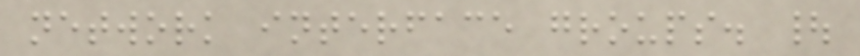network interface groups. |
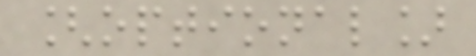[optional]
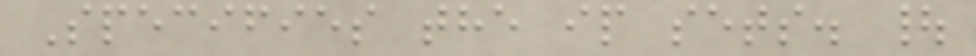Specifies the ip sets. |
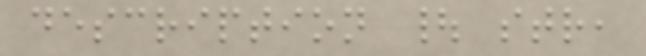description | str,
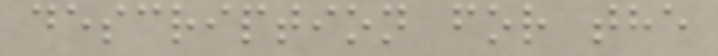description for the
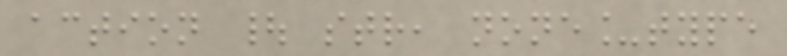action | str, none_type
